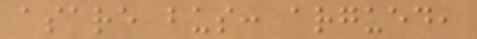asare bus: argued,
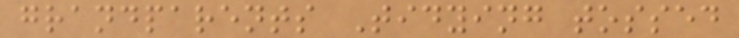grandparents Tidying tossed
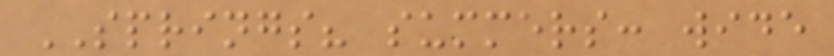SPRINGS? summers: wide
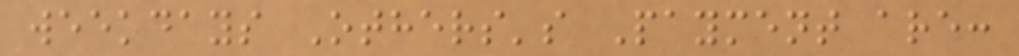weekdays Others's Payment are:
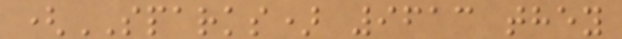(SPARKS) 9613 they
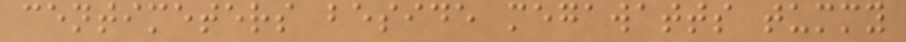centimeters beside megawatts tummy
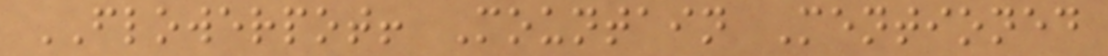FLOWERPOT! Mountain Mentioned
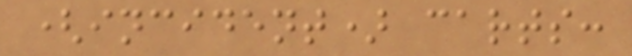(incident) carts:
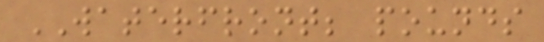WATERFRONT; pounds
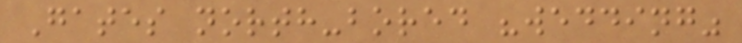Gates north-bored "wedding"
